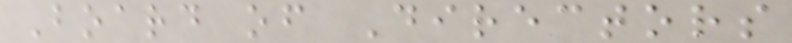Board of Directors
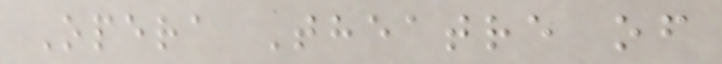Opera Theatre of
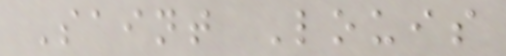Saint Louis
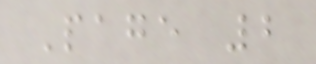Page 2
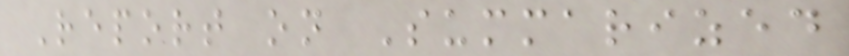Report on Summarized
